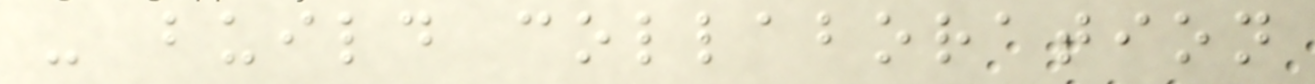- build collaboration
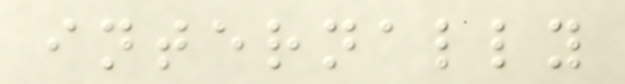internally
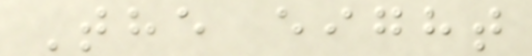The eight
